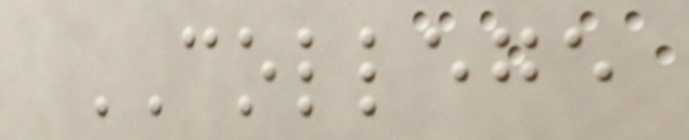COLLEGE
